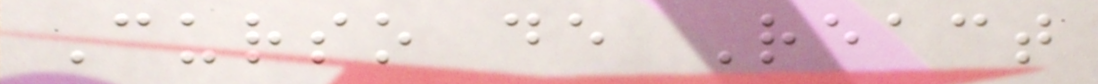Curso de React
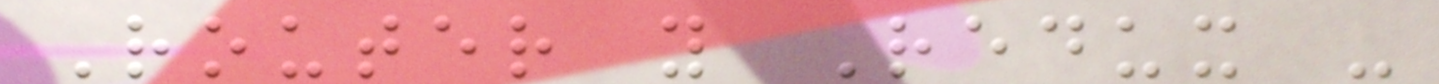Router y Redux -
